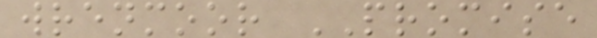wrenmoor PROMISE
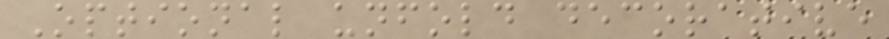Optional unfold decorative
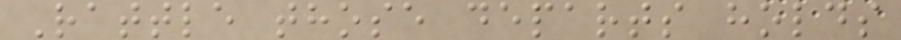Rattle those departs holds
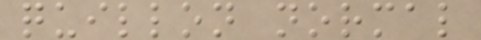quillon normal
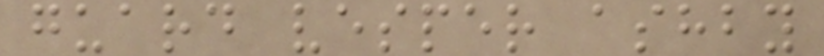guard vesper ashby
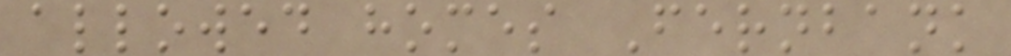allowed homes Fernbank
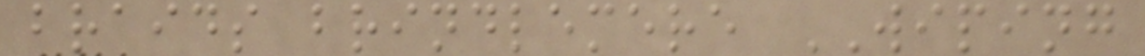braids brindlemere WIPING
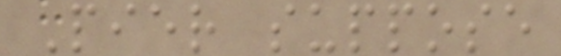Pier suppose
